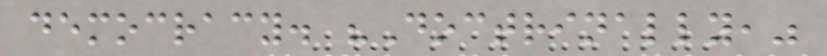democracy. "Doctrinally,"
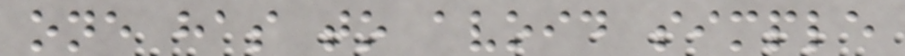one has to avoid simple
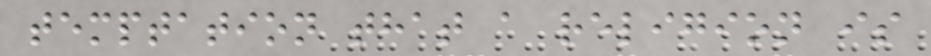temptation that a religion is
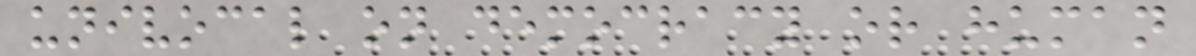univocal on democracy or human
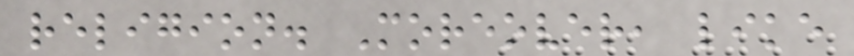religion. Moreover, like
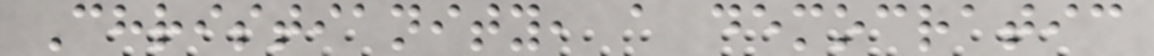Christianity, a democratic
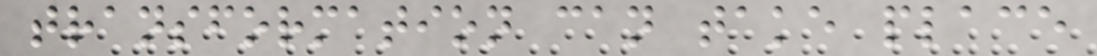transformation can take place
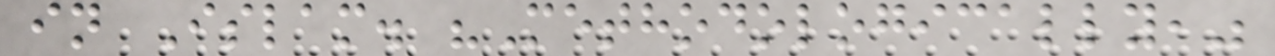in Islam. "Methodologically,"
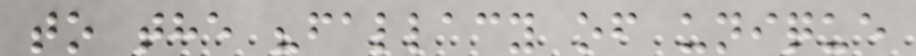to the "fallacy of unique
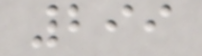299
